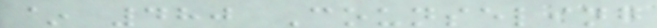~ 480 Counseling
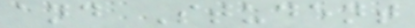and Student
